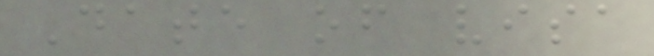Date of visa
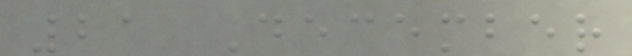21 December
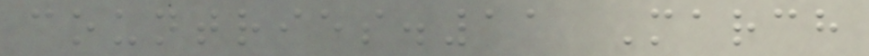countries.11 March
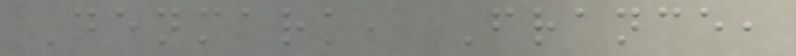Denmark, France,
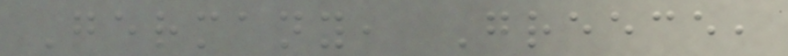Germany, Greece,
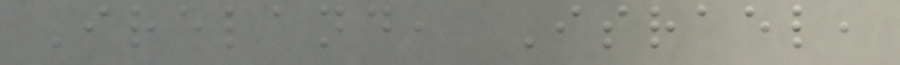Ireland, Israel,
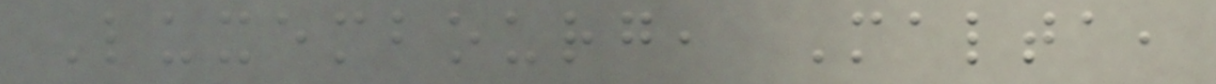Luxembourg, Malta,
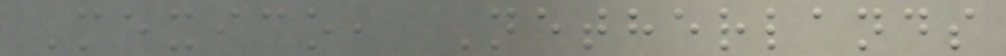Mexico, Netherlands
